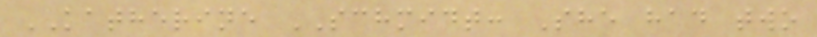KATHERINE SCHMIDT: She had two
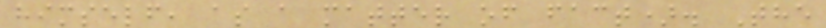himself, as a matter of fact). The
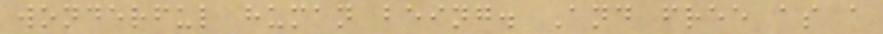wonderful human being. And free as a
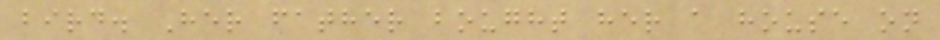bird. Her father bought her a house on
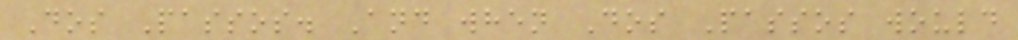Dos Passos. And when Dos Passos would
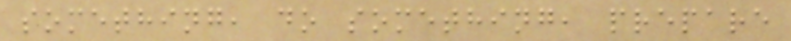something, do something, prepare
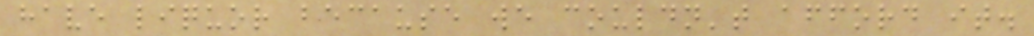have liquor because we couldn't afford it.
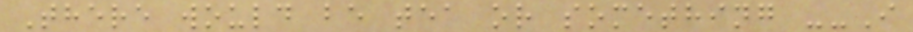There would be tea or something --I
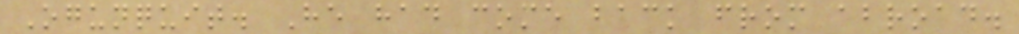Ogunquit. He had come back from abroad.
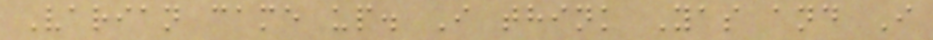Varian came up. I think Yas and I
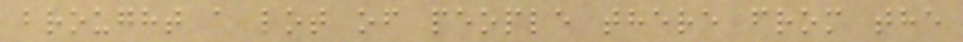brought a lot of people there from the
